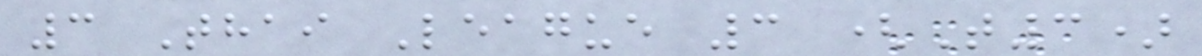3 Thai League 3 (T3)
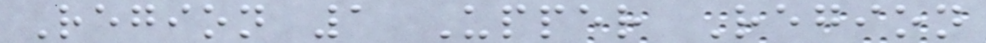Region 1 Upper Region
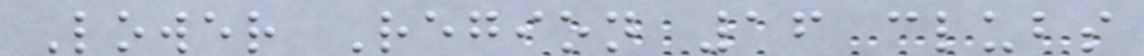Lower Region 16 clubs
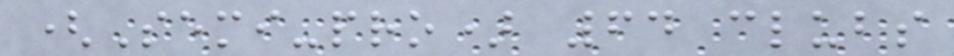(Semi-pro) 64 clubs
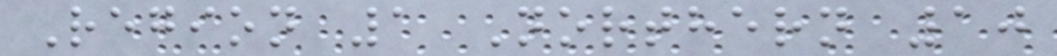Region 1 Northern 10
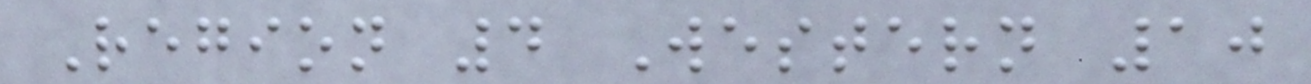Region 4 Western 10
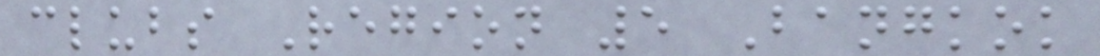clubs Region 5 Bangkok
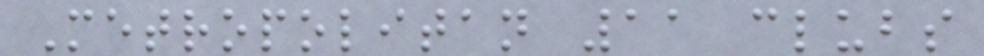Metropolitan 11 clubs
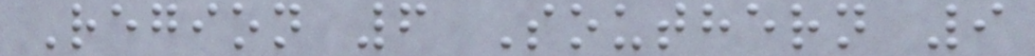Region 6 Southern 9
